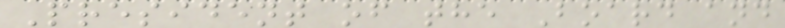President of the Board and
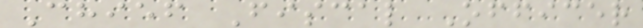Chief Fiscal Officer
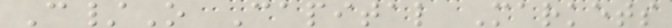C/O Capital Markets
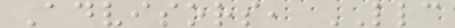Advisors, LLC
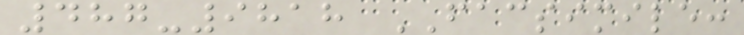487-9818 FACSIMILE:
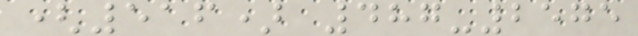(516) 487-2575
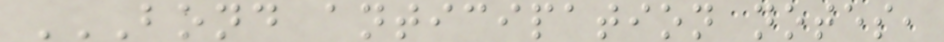BOND ANTICIPATION NOTES,
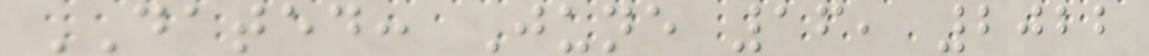DATED: June 16, 2022
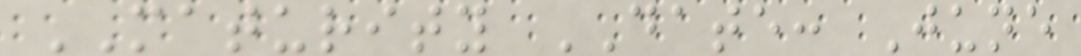MATURITY DATE: June
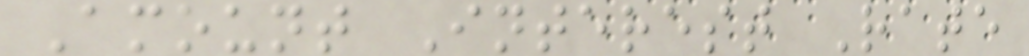Amount Interest Rate
